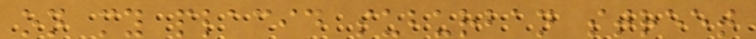on my placid suburban street
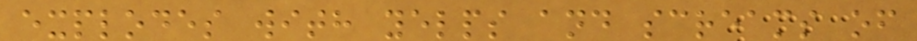explodes with yelps and screams of
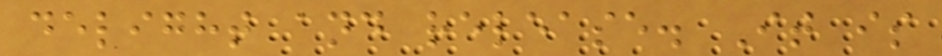delight and release. It is
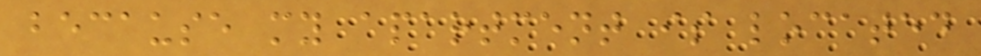because my apartment is located
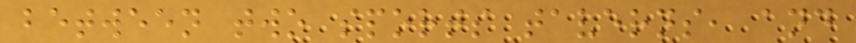between two sports taverns, and
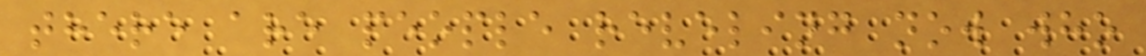there are people reveling now who
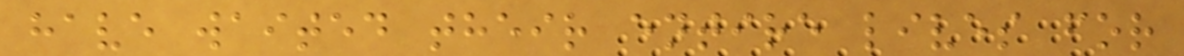have waited their entire lives for
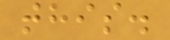this.
